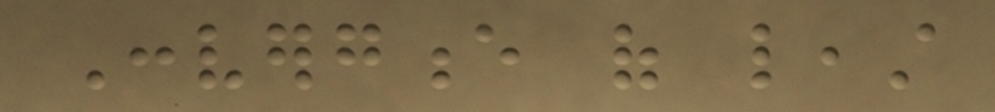Convergence of least
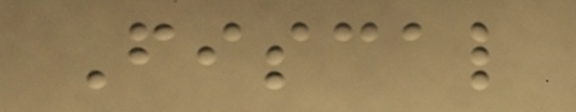Fiscal
